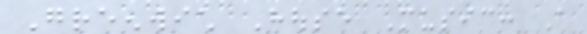Greenwich House Music: A
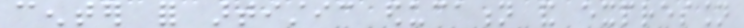center for artistic education and expression
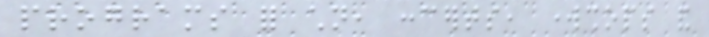programs for children, concerts, workshops and
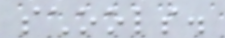schools.
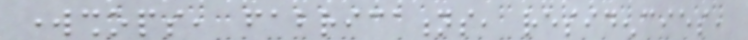workshops, fabrications, residencies,
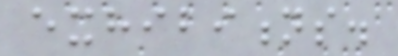exhibitions.
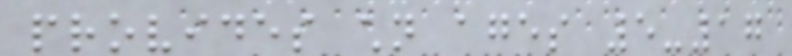provides children ages 5-17
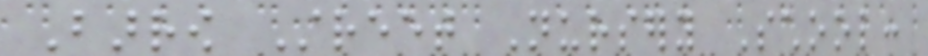Barrow Street Nursery School:
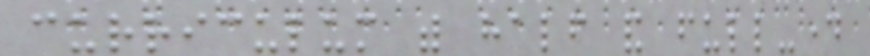curriculum with half and full-day
